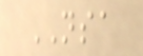NSA
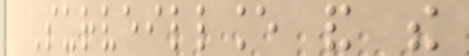Surveillance and the
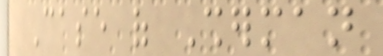Case of Sherman
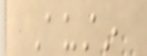Austin
